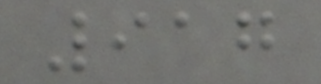917
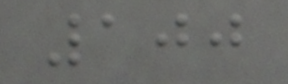100
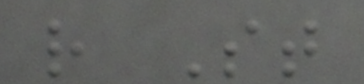r St
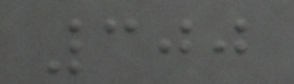300
